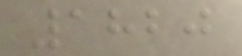1820
